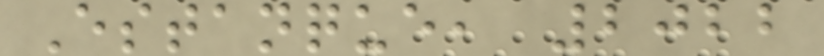Estanque, 2022
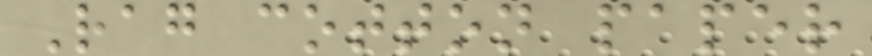Rag cotton paper
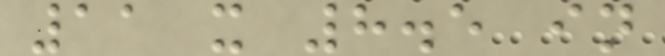11 x 8.5 in
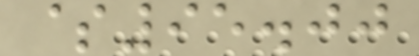$95.00
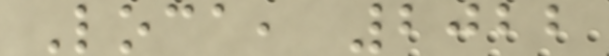Loca, 2022
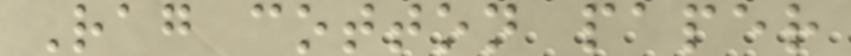Rag cotton paper
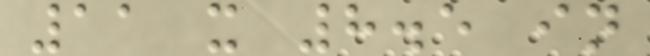11 x 8.5 in
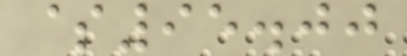$95.00
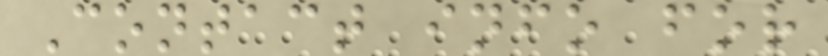Contact info for
